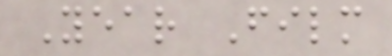Year Film
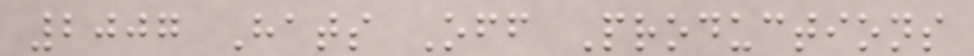2007 Hats Off Productions
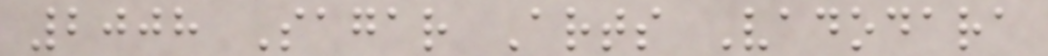2008 Sagar Arts Vadodara
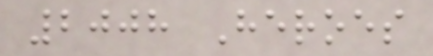2008 Heroes
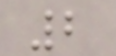2
